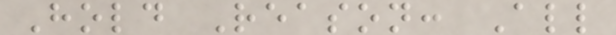Hold Reason: All
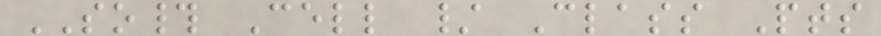SO# Cell / Class Pts
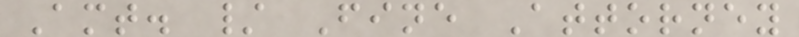Amt. / Fine Attorney
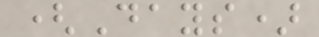(Days)
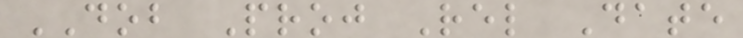DOB Proj Rel Date
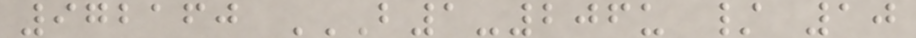972160 B1-206U / 10
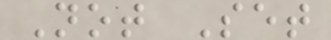Not Set
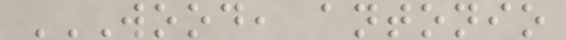WOOD, ANTONIO
